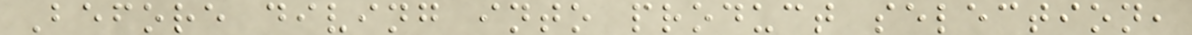Before diving into product selection,
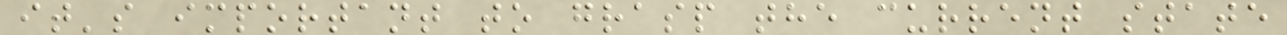it's important to grasp the current state
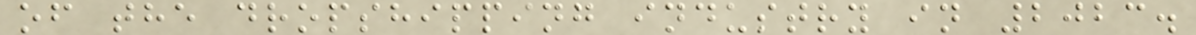of the dropshipping industry in 2023.
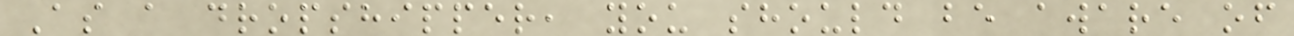As a dropshipper, you should be aware of
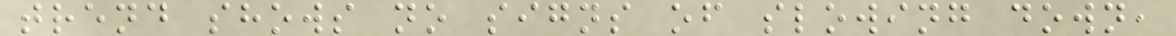trend shows no signs of slowing down,
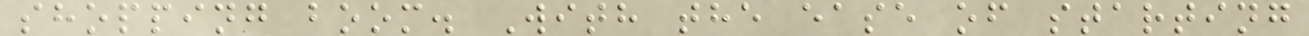shopping boom. With the ease of starting
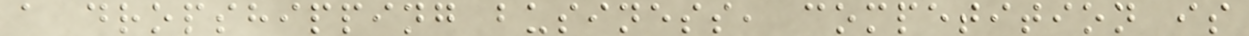a dropshipping business, competition is
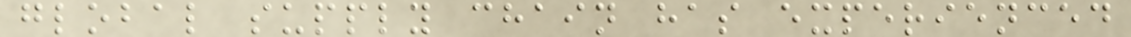global supply chain has experienced
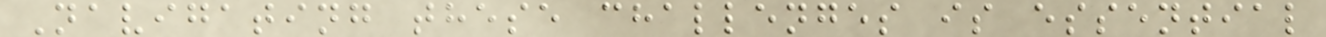Navigating these challenges is essential
